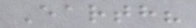Earth?
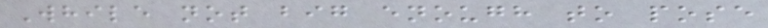While not big enough to pose
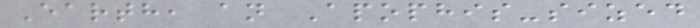Earth, an Apophis-sized
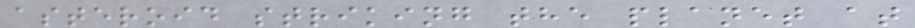asteroid striking the planet at
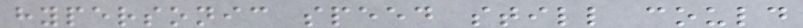hypersonic speed still could
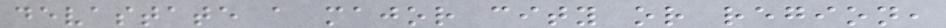devastate a major city or region,
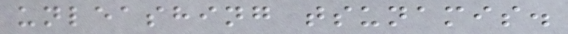unleashing tsunamis.
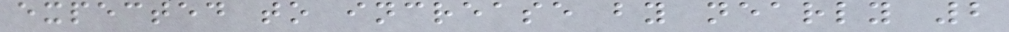expected to increase by nearly 2
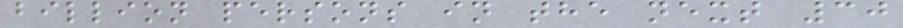billion persons in the next 30
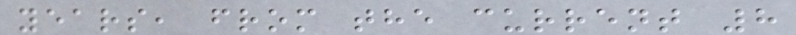years, from the current 8
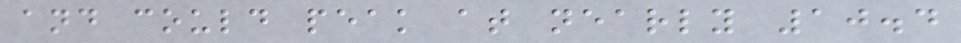and could peak at nearly 10.4
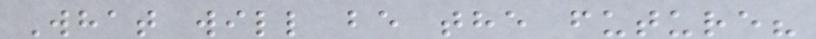What will be the future?
